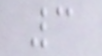3
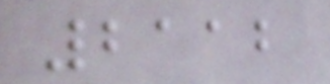2112
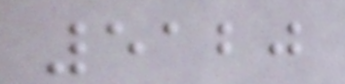5120
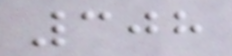308
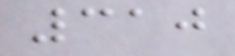310
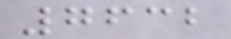7632
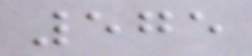575
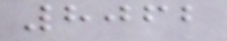8062
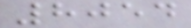8054
